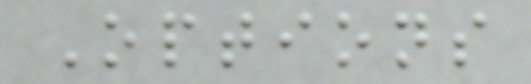Options
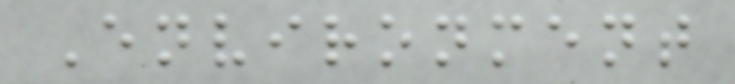Environment
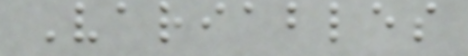Variables
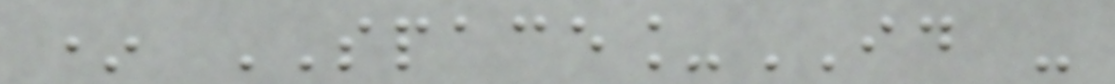* SPACE_ID -
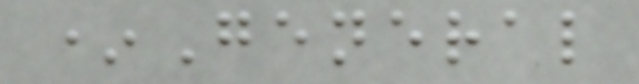*General
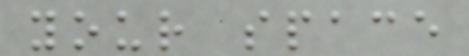your space
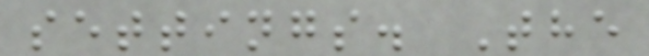settings. The
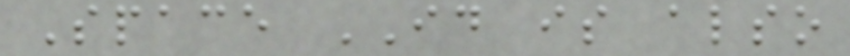Space ID is also
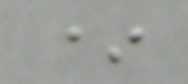*
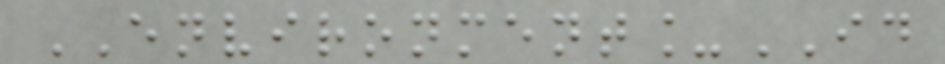ENVIRONMENT_ID
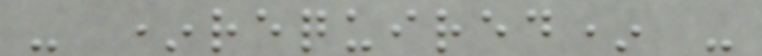- *required* -
